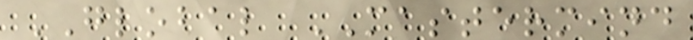GLOBAL MASTERMIND
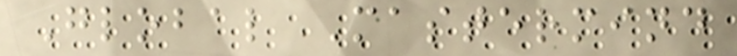Global Mastermind
